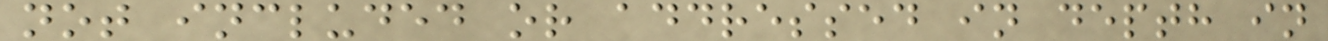not included or addressed in depth in
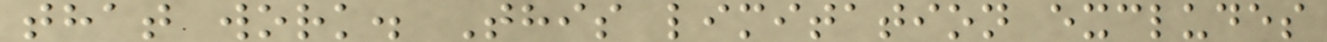that work. This limitation excludes
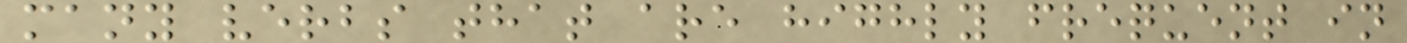many verbs that are highly frequent in
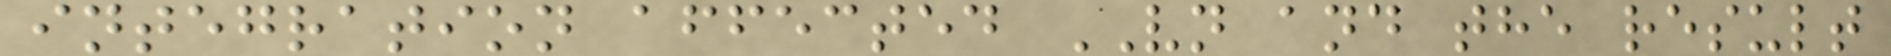integration affected VN and the result
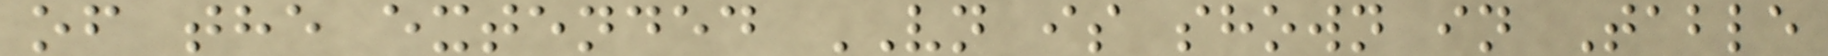of the extended VN is shown in Table
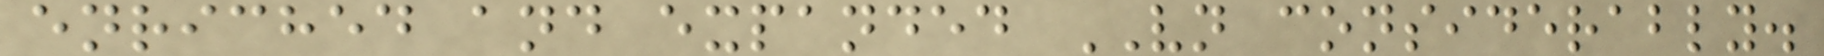enriched and expanded VN considerably.
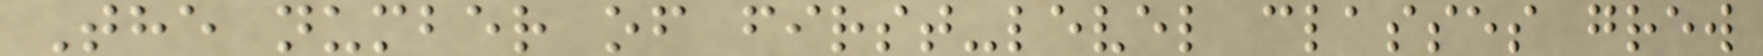The number of first-level classes grew
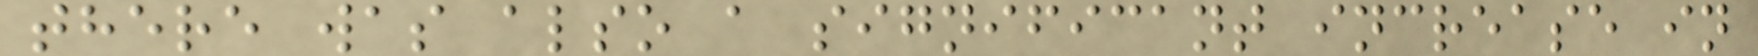there was also a significant increase in
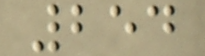254
